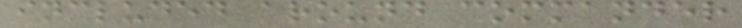included around commander
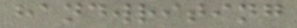handwriting
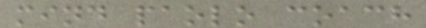mind paolo coach
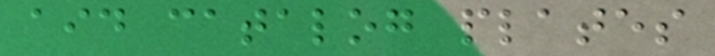aid catalog plates
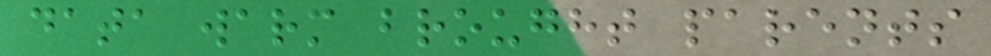data warm brought parents
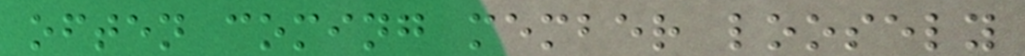often coming member loosely
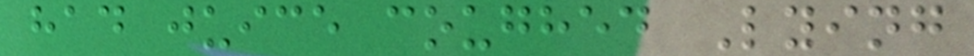had juice coughed Lying
